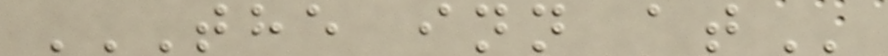THE INN AT
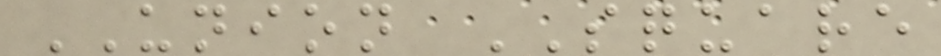UNION SQUARE
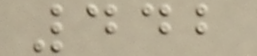442
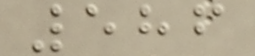586
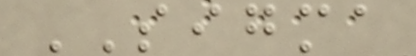SIGMA
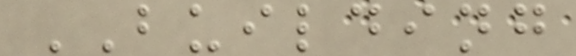BUILDING
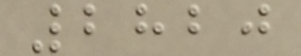2820
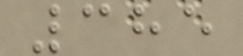385
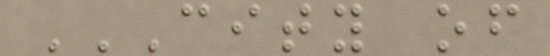CITY OF
